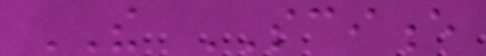THE SCIENCE
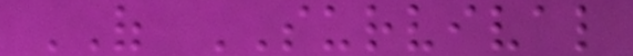OF SURVIVAL
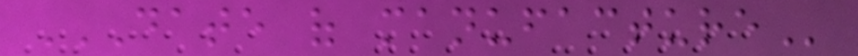DATE OF MANUFACTURE
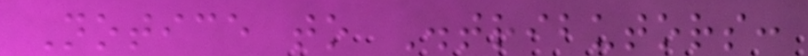Notice to Distributors:
